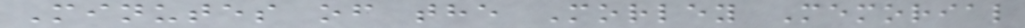Minutes of the Morley Memorial
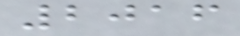2016
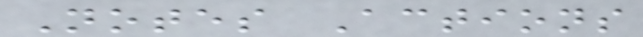Notes Actions
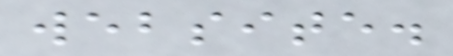website.
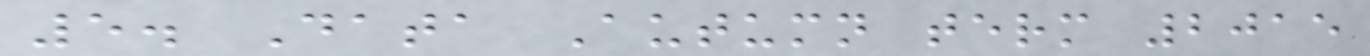5. Data Autumn term 2015
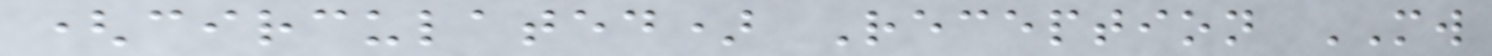(circulated) Reception MW
